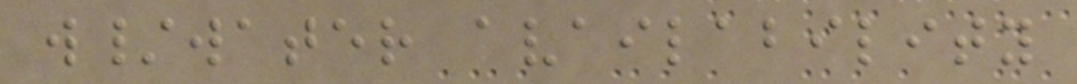w/water availability
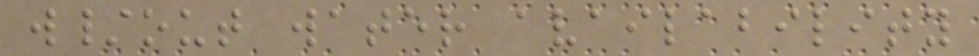w/out water availability
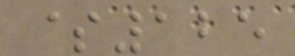$125
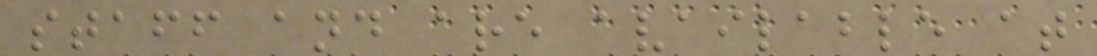staff and are available at
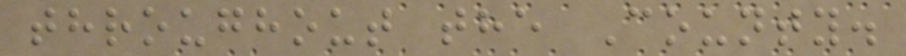throughout the County.
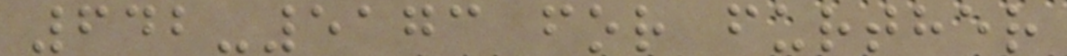642-5173 for further
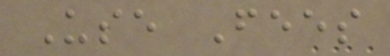Use Fees
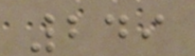249
